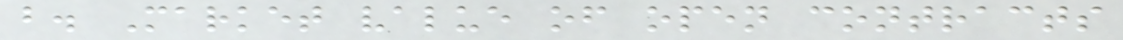b. Market value of open contracts
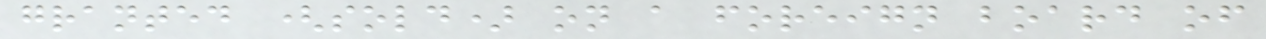granted (sold) on a foreign board of
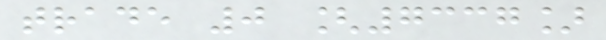trade 0 [7337]
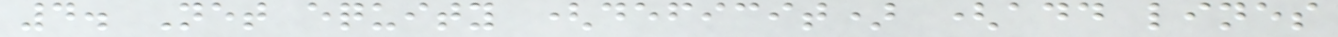4. Net equity (deficit) (add lines
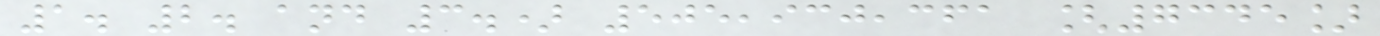1. 2. and 3.) 505,930,361 [7345]
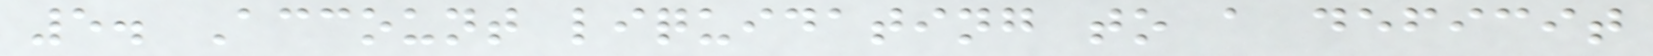5. Account liquidating to a deficit
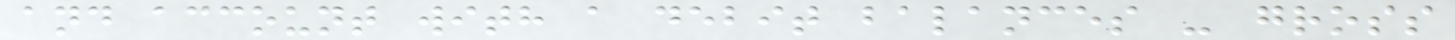and account with a debit balances - gross
